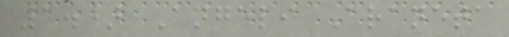1.) Angeli Araneta
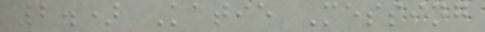2.) Katie Messing
